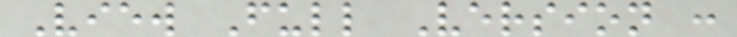View Full Version :
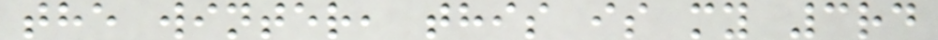the winter, this is my 3rd
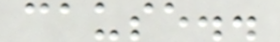cause..
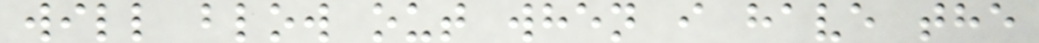will blow out when i have the
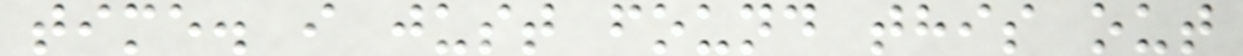time. i just found this out
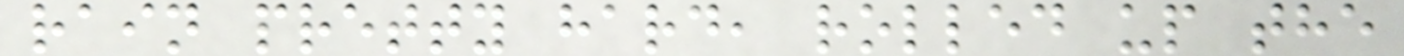rain pretty hard, rolled up the
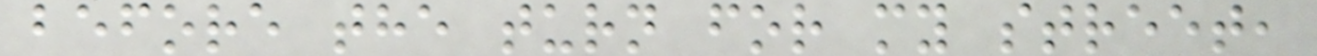before the turn for my street,
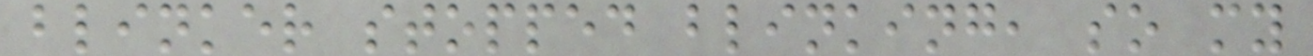blinker stopped blinking, so my
